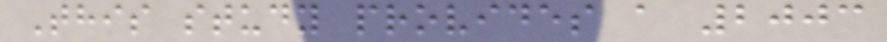This study provides a 2003
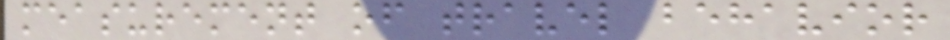measurement of travel behavior
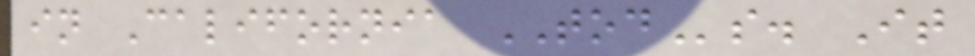in California TODs. It
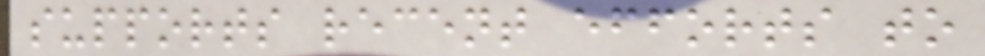supports recent efforts to
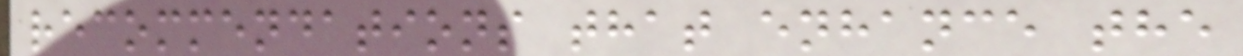recommendations that enhance the
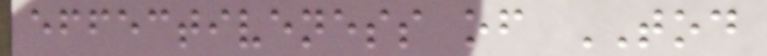effectiveness of TOD
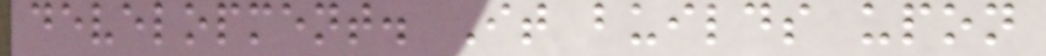development. It builds upon
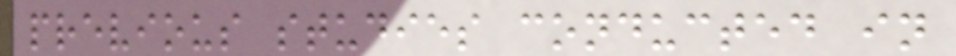previous studies conducted in
